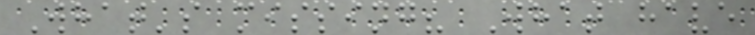What's missing? What have
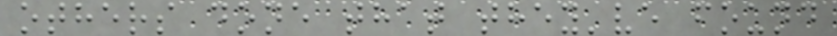others done that they've found
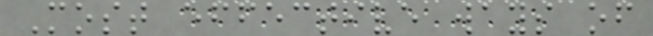Most effective ways of
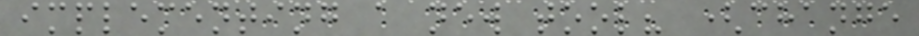implementing a new tool? (change
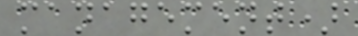management)
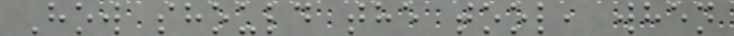How should the tool, when
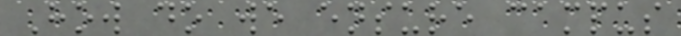How do we ensure campus
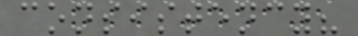consistency?
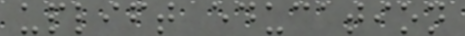uplift education
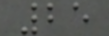25
